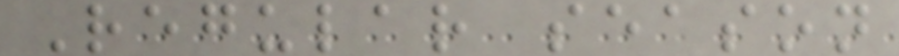Regular season
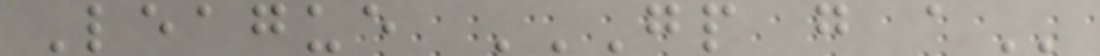League GP G A
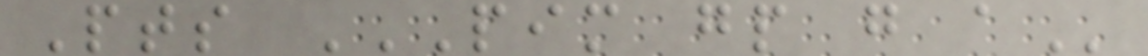Pts PIM GP G A
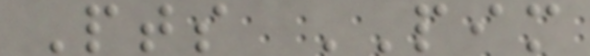Pts PIM
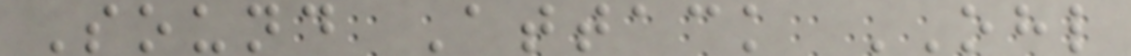Sound Attack OHL
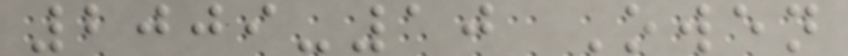2009-10 Owen
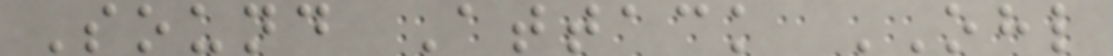Sound Attack OHL
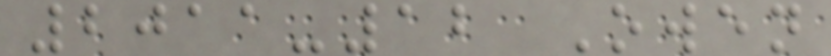2011-12 Owen
